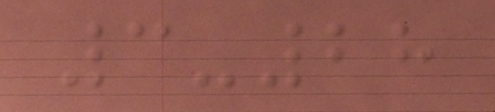3-28
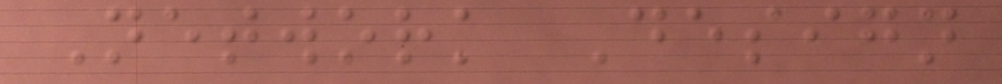Network Design
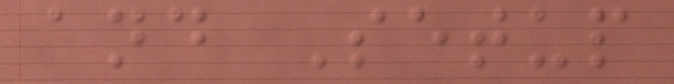and Setup
